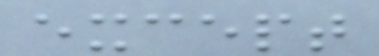except
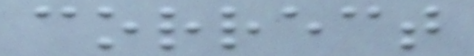correct
